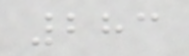283
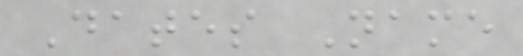Dates Name
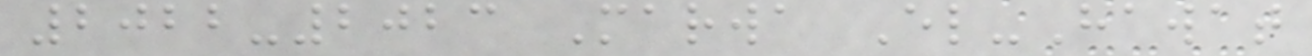2022-2023 Marwa El-Hawat
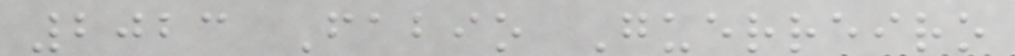2023 Fabio Guerreiro
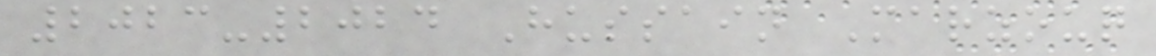2023-2024 Hussain Marzouq
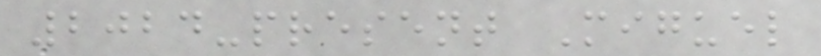2024-present Miguel
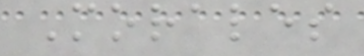Morales
